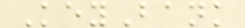KeyBank
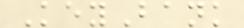KeyBank
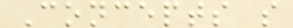Concepts s
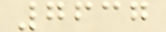7637
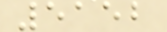5152
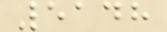5148
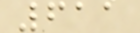611
